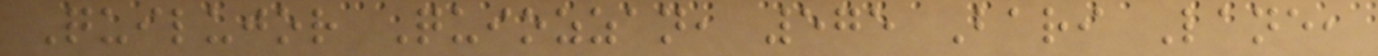Quilujor Quiozzan, 575 Bari Lane,
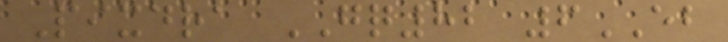Pixdra GQ82 6EB
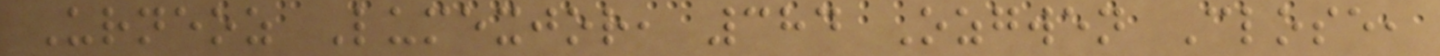Urneoz Lumexjor, 384 Ozgwen Close,
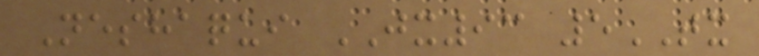Neshaqui JX93 5TX
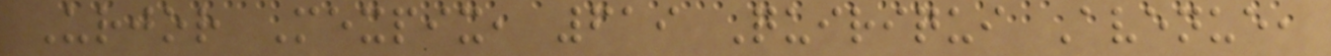Urjor Mexpix, 619 Quiriqui Avenue,
